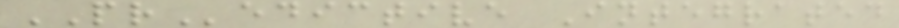PRedictive Integrated
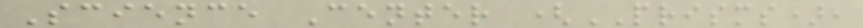Science Center (PRISMS),
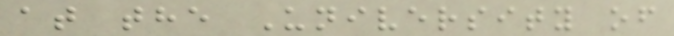at the University of
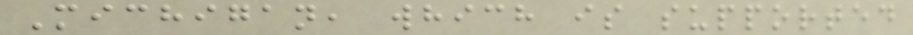Michigan, which is supported
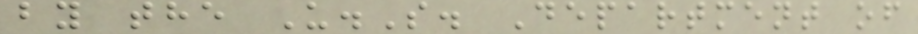by the U.S. Department of
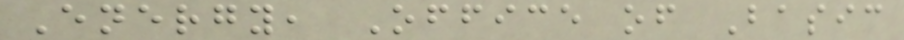Energy, Office of Basic
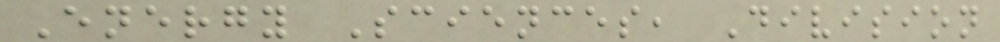Energy Sciences, Division
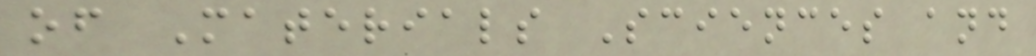of Materials Sciences and
